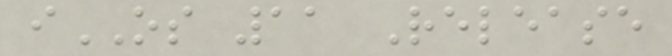iOS 11 Release
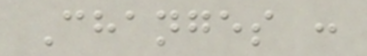Changes :
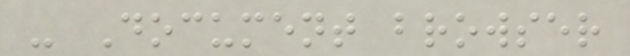- Document browser
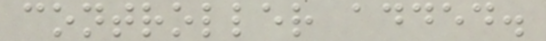controller added.
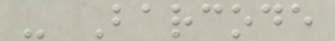- Barcode
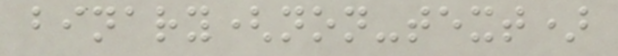binary(non-text)
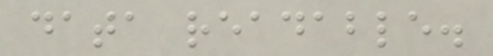data readable.
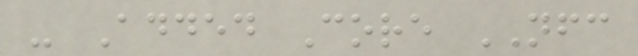- Added Core NFC
